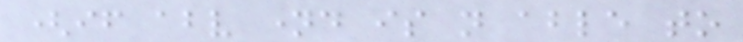(if above named is not able to
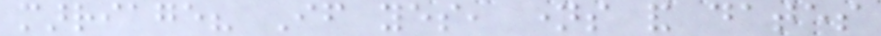marriage? If yes, names and dates
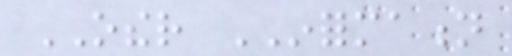OTHER INFORMATION
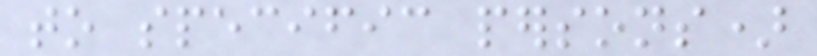to specific persons)
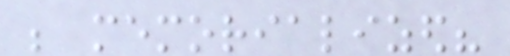be memorialized?
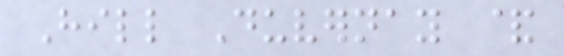Hill Duvernay &
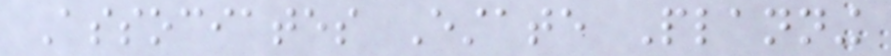Associates Estate Planning
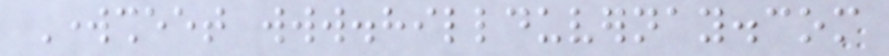Worksheet www.hillduvernay.com
